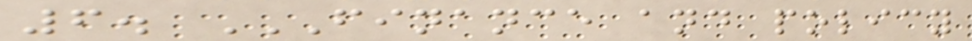6. FINANCE AND POLICY
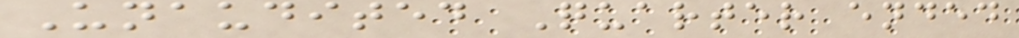Unaudited Quarter ended
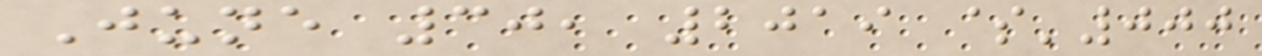June 30, 2019 $'000
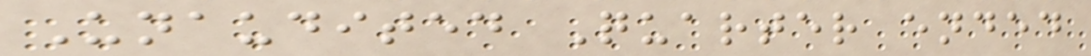Unaudited Quarter ended
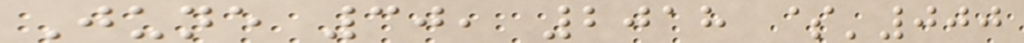June 30, 2018 $'000
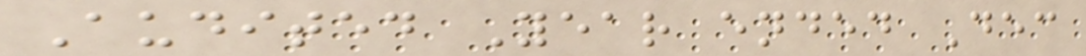Audited Year ended Dec
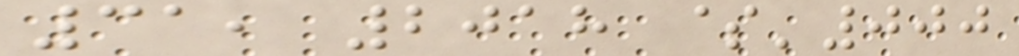31, 2018 $'000
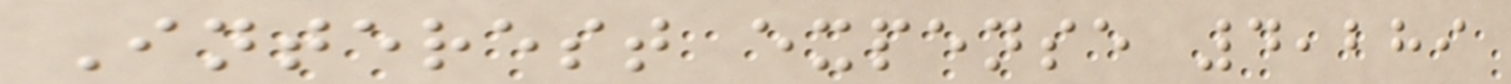Interest expense 4,289
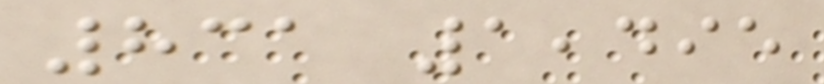831 1,495
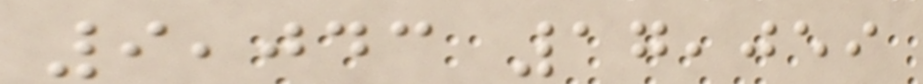9,043 17,059
